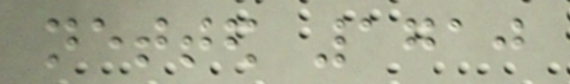netted 1710
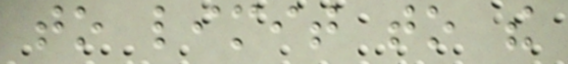to limit to the
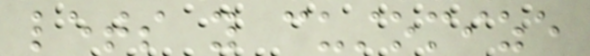lets you customize
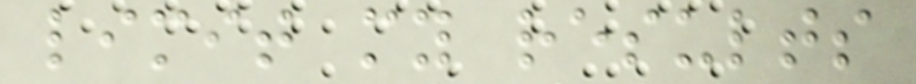limit my results
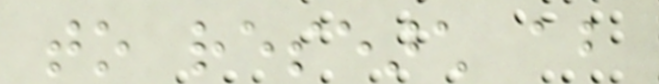to research about
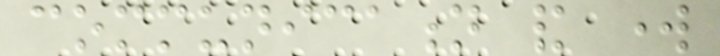communication and work
